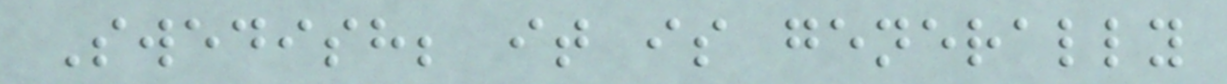Swedish; it is generally
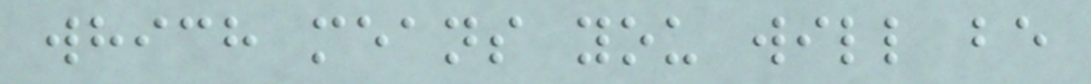which means you will be
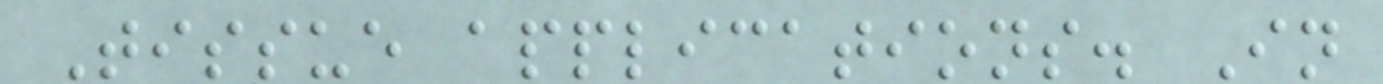Tissue applications. In
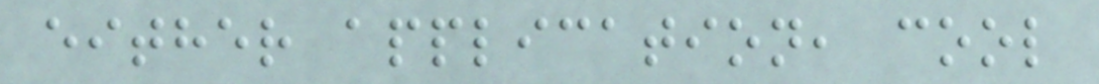either application, cool
